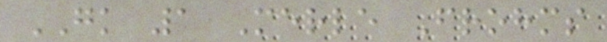GK 1 Merle Frohms
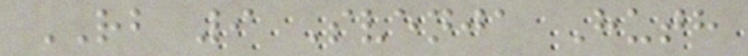RB 9 Svenja Huth
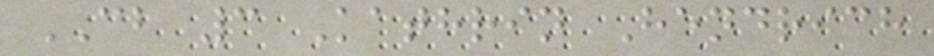CB 3 Kathrin Hendrich
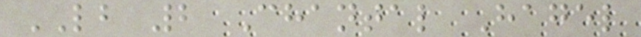LB 2 Chantal Hagel
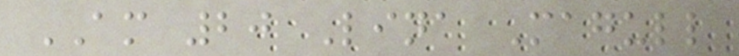AM 20 Lina Magull
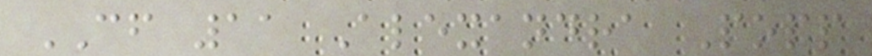CF 11 Alexandra Popp
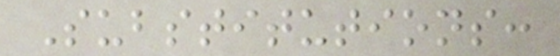Substitutions:
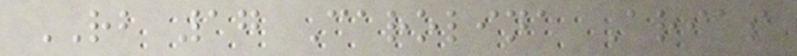RB 17 Carolina Arias
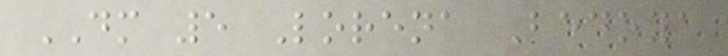DM 5 Lorena Bedoya
